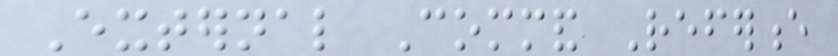External Command Reference
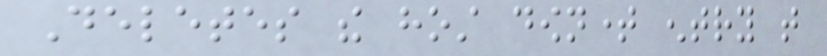Deletes the host downtime entry that
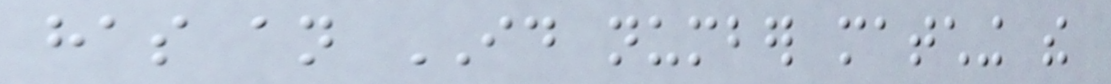has an ID number matching the
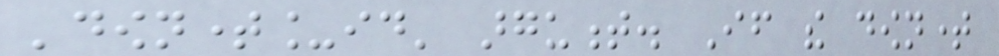'downtime_id' argument. If the downtime
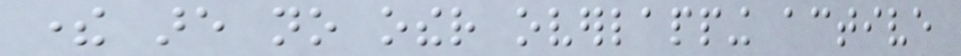there are no other overlapping active
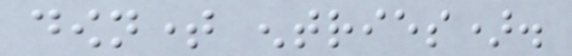downtime entries).
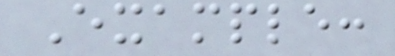Example:
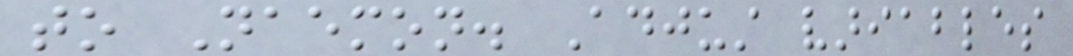to Naemon. Adjust variables
